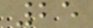25
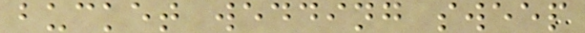bucket wedding sweep
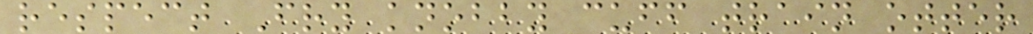respect Fry knobby cuff train otter
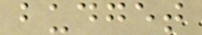budget
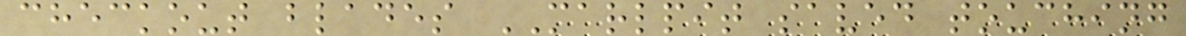checkout blades MARLPIT saved touching
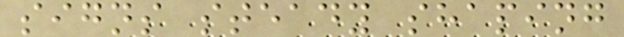signs steady shaping
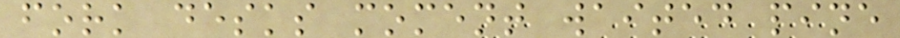fork desks moment waited pine
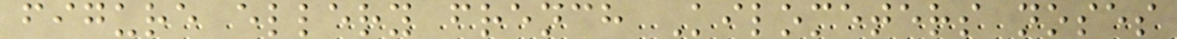figure ellery french Kilometers noses
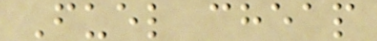Fuel cheap
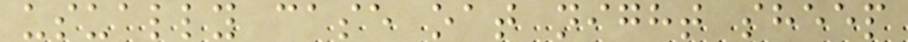usually case oat night sheep
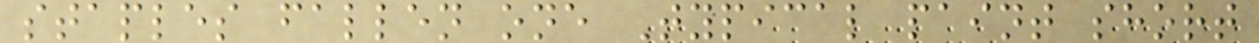staples fallen one Typical paint short
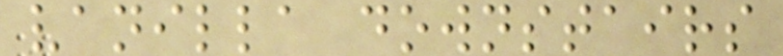vanilla downstairs
